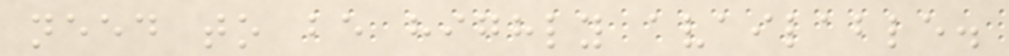need to be highly available.
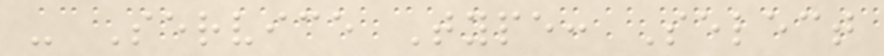- Service Type: Select
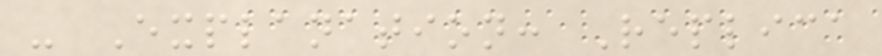- Explanation: Replica
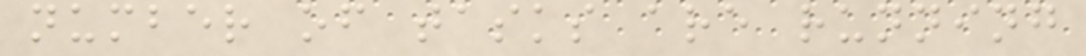number of tasks are running
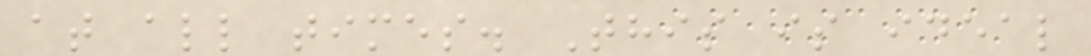at all times. This is ideal
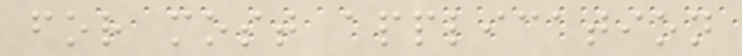for most application
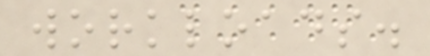workloads.
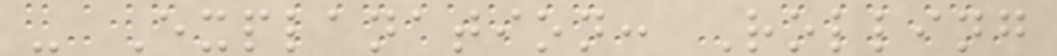- Explanation: Rolling
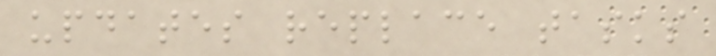updates replace tasks
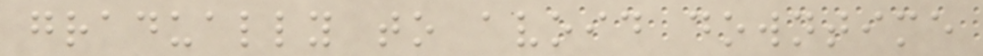gradually to avoid downtime
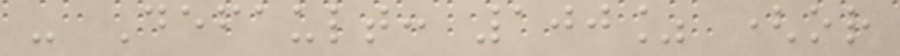- Default: 100% (or
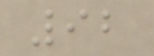92
